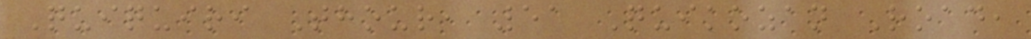Quiquiri Thour, 51 Quikozan Road,
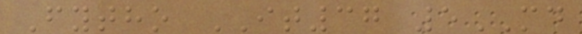Fytho IT37 5MD
